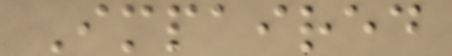Impaired
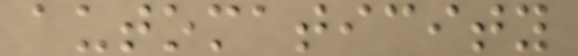automaticity
